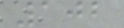102
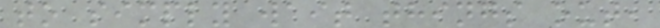to simply wait things out,
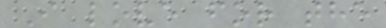I love for the
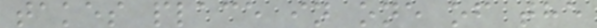takes place in one of the
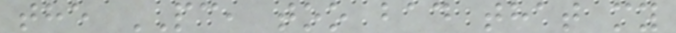the PC, too bad that my
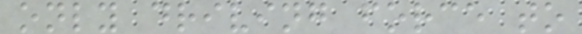only driving force to
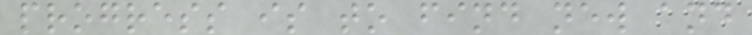progress is to find new and
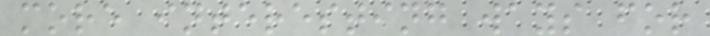more interesting ways for
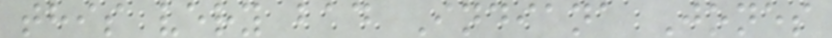this very bad Indiana Jones
